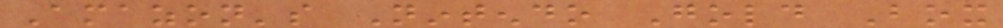Amazon's Nintendo Gold Box
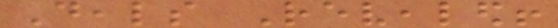Deals Revealed!
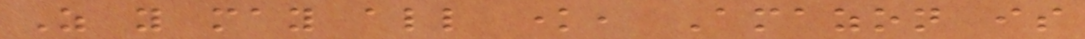As you may all know, Amazon is
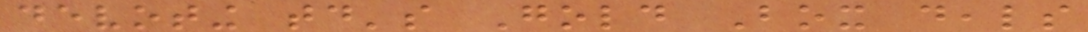devoting today's Gold Box deals
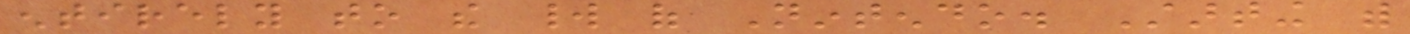entirely to the world of Nintendo. Starting with
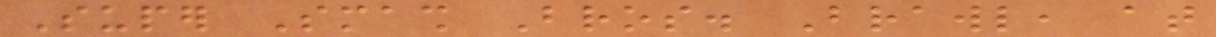Super Smash Bros. Brawl, at
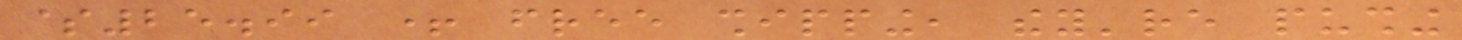$25.99 + free shipping, they're pushing
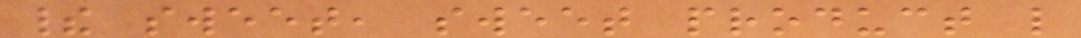their sweet, sweet product like
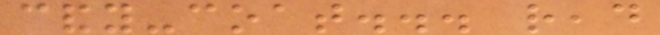candy-coat... read
